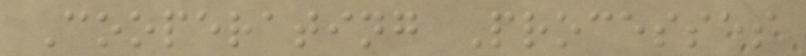Cooperating Processes
